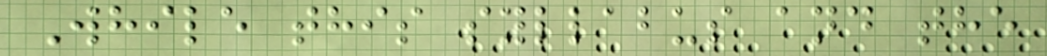While this syllabus and the
